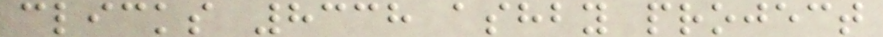clicks 8338 ashby project
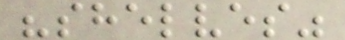"shelves"
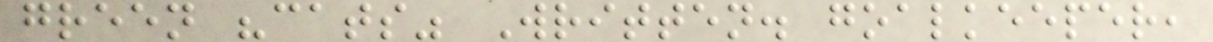green "cats" Written. goalkeeper,
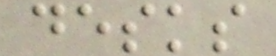desks
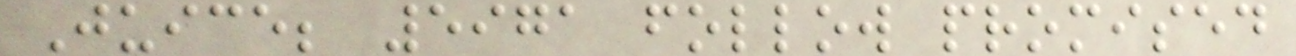Juice; 5971 follow promised
